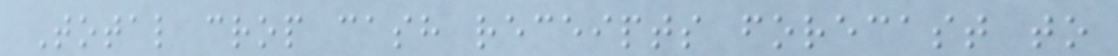Total crop cash receipts forecast to
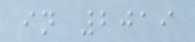in 2019
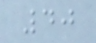40
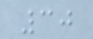30
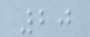20
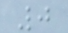0
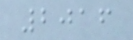2016
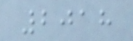2018
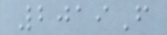2019F
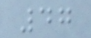47
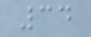34
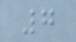7
